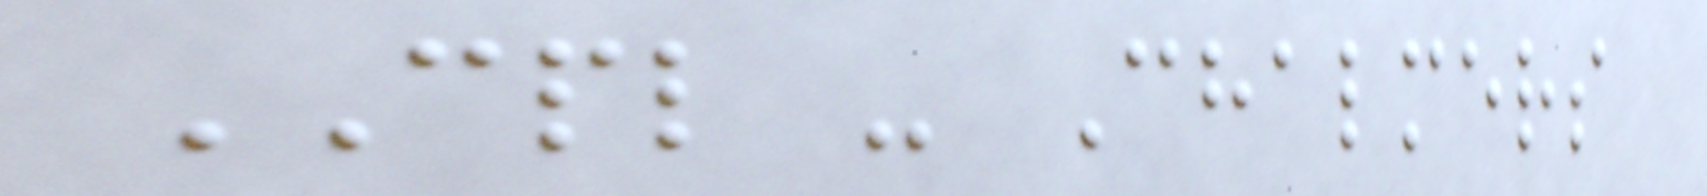CPL - Chalmers
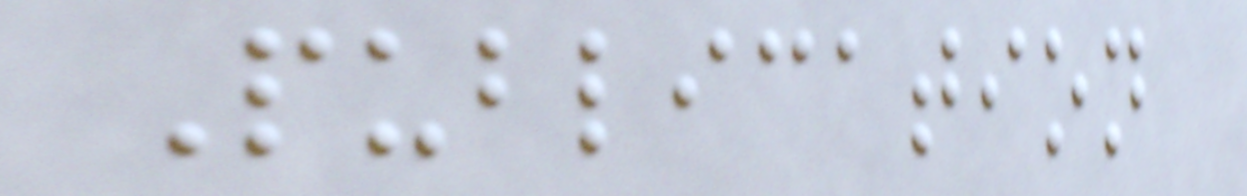Publication
